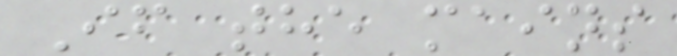If the mains
